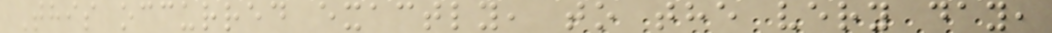This occurred exactly, to the very day,
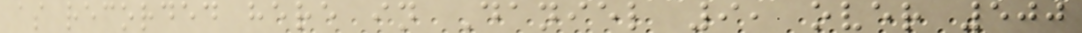as recorded here in Daniel 9, over 500
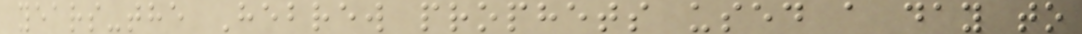years-the Hebrew prophets used a day to
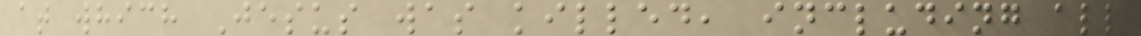at which Jesus was killed, including all
